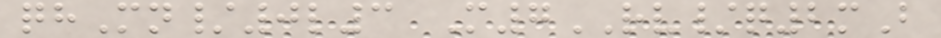qhMn/0l3 M7RV/q2mB
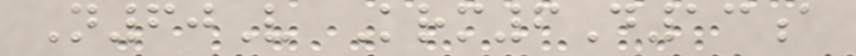N60V Krm6D13a
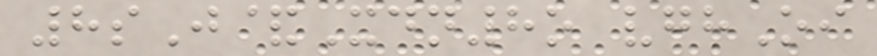8sJ&Xdn8o vghOi
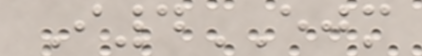I4EJM
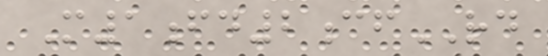M1fd2cfRD
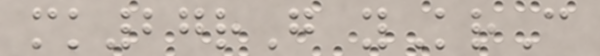mk27rG yKrC
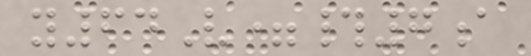y64V=#7a
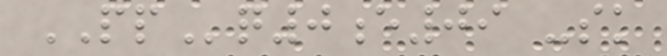PPq0e09 -sk
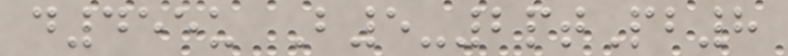d455u B5-2ptPb8
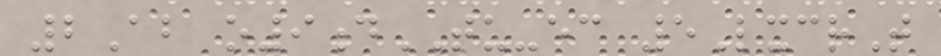2Ab o9dTU-ec 5LxcrT
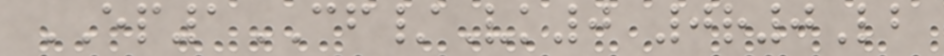EP1CF/Vk0 0r0Lb
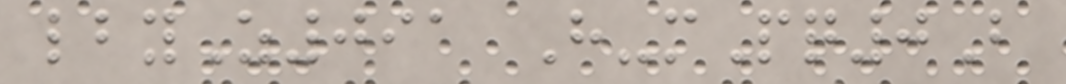lbyZ091 H-mPq0B
